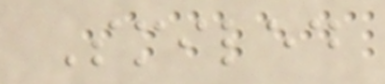Smiled
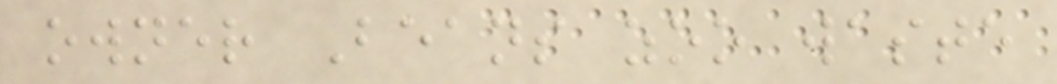owner Beans zoo waste
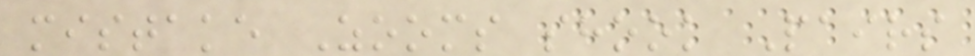mistake Zooms shook Pairs
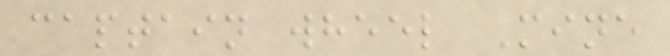captain wheel Mine
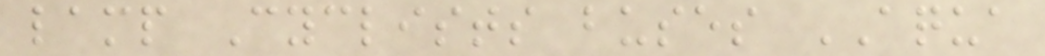lamp Cyclists buses AQUA
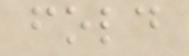fold
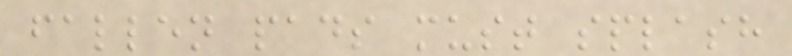fallen pads must splash
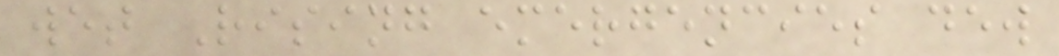wet Rising emergencies dew
